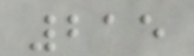215
